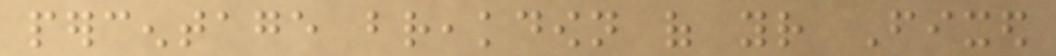percentage breakdown of your Fixed
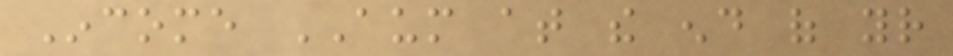Income AUM at the end of your
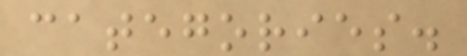categories.
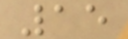15
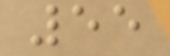55
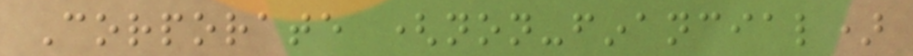Corporate (non-financial)
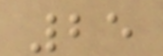25
